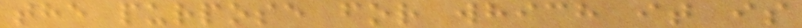the purpose for which it is
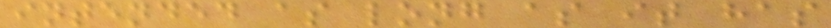intended as long as it has
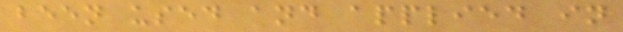been used and applied in
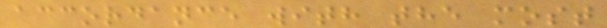accordance with the most
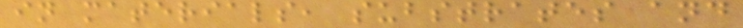in materials, substrates and
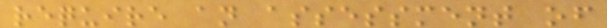require an assessment of
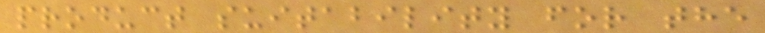product suitability for the
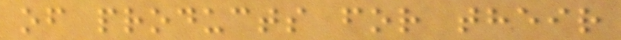of products for their
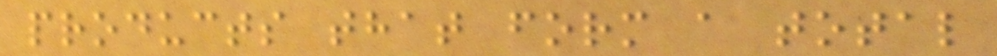products that form a total
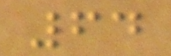64
